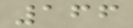166
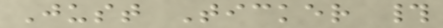Just Ticker #
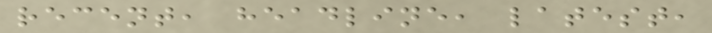recent, headline, latest,
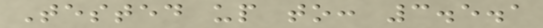Tested up to: 3.5.1
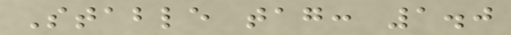Stable tag: 1.0
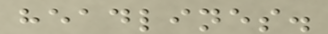headlines.
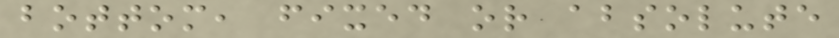bottom, fixed or absolute
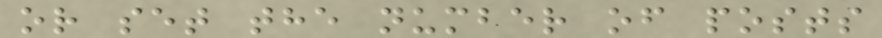or set the number of posts
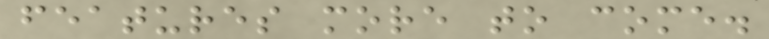features more to come.
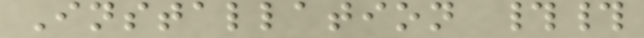Installation ##
